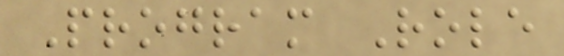Program Role
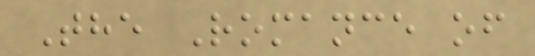The Romance of
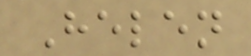Helen
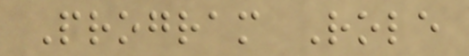Program Role
